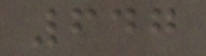647
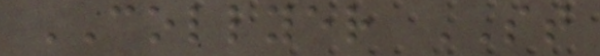COLLYER ST
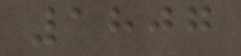1807
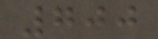700
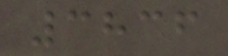3836
